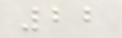22
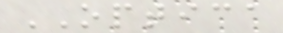OPTICA
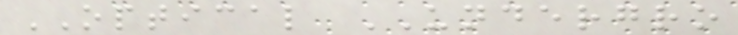OPTICAL UNDERGRO
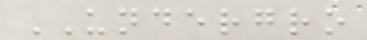UNDERGRO
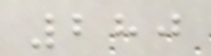280
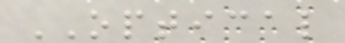OPTICAL
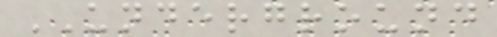UNDERGROUND
